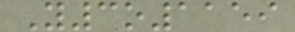Y3o1159
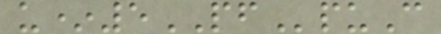u*5PFpuC
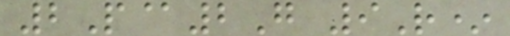2P@2G 9R*
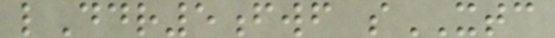lDdr5fwf sXTC
